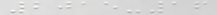2015-16
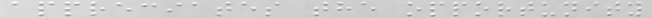appreciates the opportunity
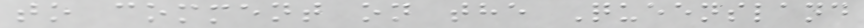to comment on the Queensland
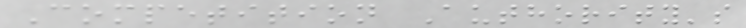Competition Authority's
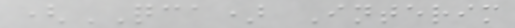(QCA) Interim
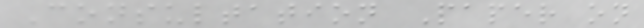Consultation Paper on
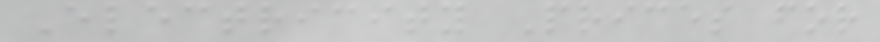Electricity Prices for
